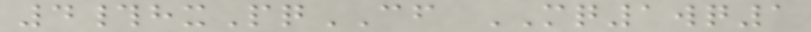4#hxPqCF MQ1wq1
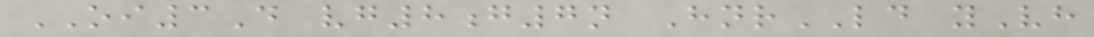OI3D vg8g7n HnrLD yVh
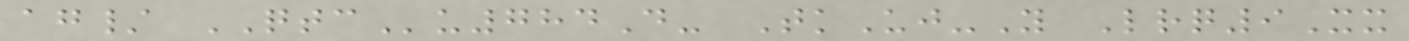ag/ QTCu784D- TkUj-Y Lrq9Xx
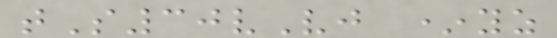tS30vVj *yz
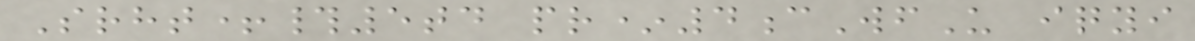Srht+#5td pr*4cWfU iqyi
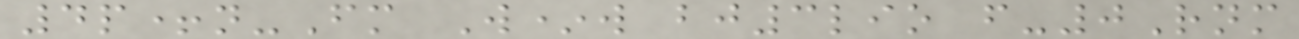4p+n-Fm W*w bj3lio f-0Rnm
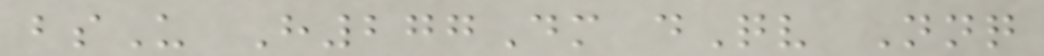bsU H277Dm dQv Nnq
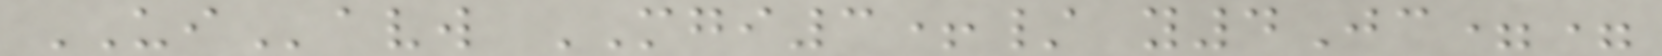UIavw MGI3+/ y4Jc==
